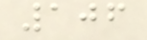106
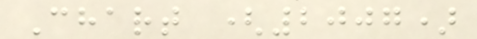Chart (2007)
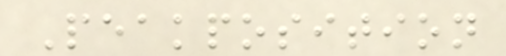Peakposition
